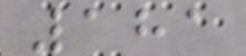181
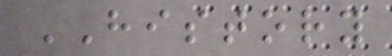HISTORY
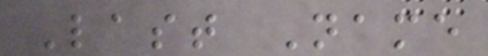Last Name
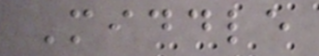Middle
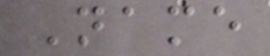Name
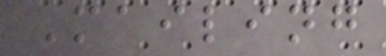Mailing
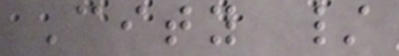City /
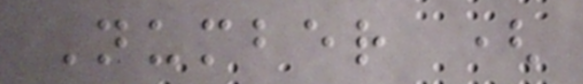Number (
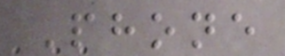Phone
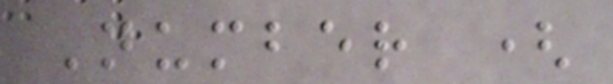Number (
